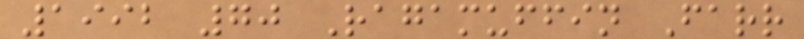1992 70 Ragamuffin Farr
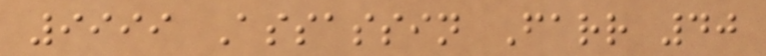9999 Assassin Farr 40
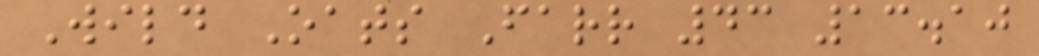Wild Oats Farr 43 13.10
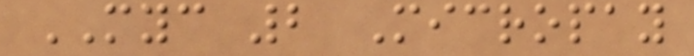MYC 2 Micropay
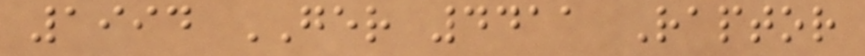1994 GER 4411 Raptor
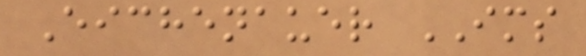Eichenauer IMS
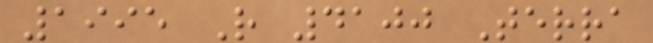1995 R 4100 Terra
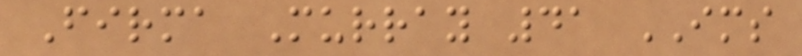Firma Murray 41 IMS
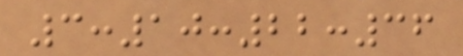3:10:22:36
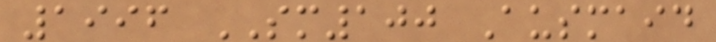1996 SM100 Ausmaid
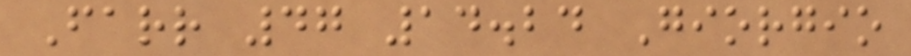Farr 47 14.24 Giorgio
